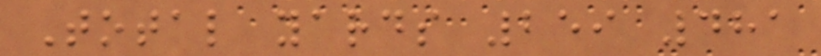Total yards 259 481
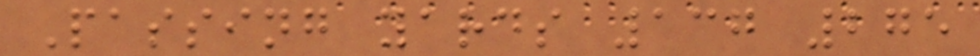Passing yards 137 275
